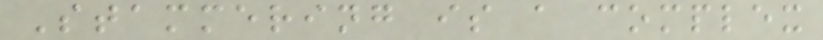Stammering is a complex
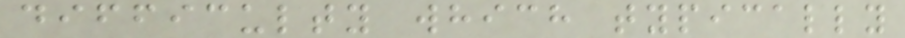difficulty which typically
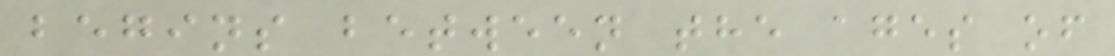begins between the ages of
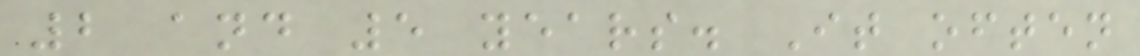2 and 5 years. It often
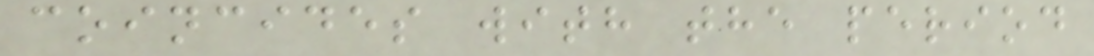coincides with the period
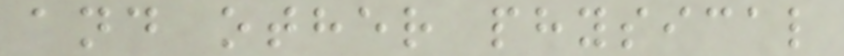and other physical
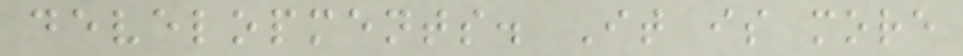developments. It is more
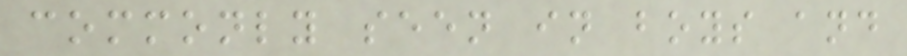commonly seen in boys and
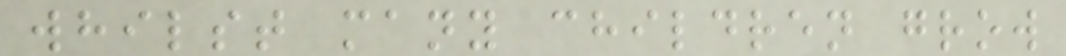whilst many children grow
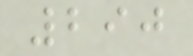290
